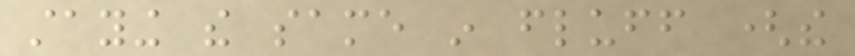staying the same in fluff (the
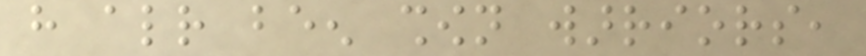have already been shown warriors,
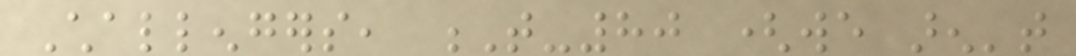Challengers, T-80 (we aren't
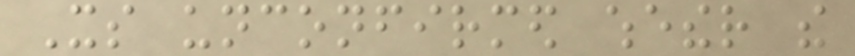Its unconfirmed whether the
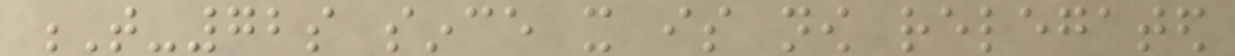T-72s since it is now relegated
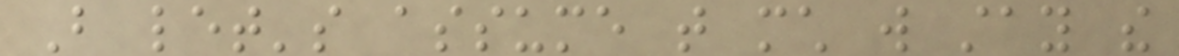But let's assume that much will stay the
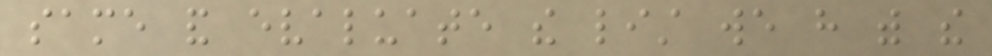same and evaluate the list we have with the
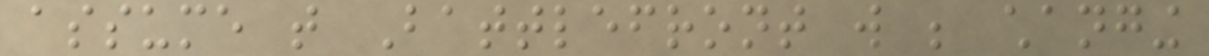assume that Battlefront will be changing
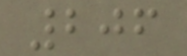206
